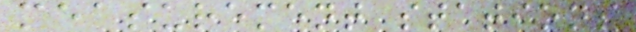measurement stations
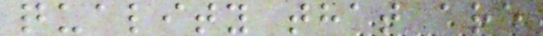quality that are
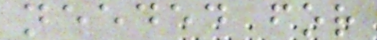needed for
